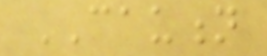CAUTION
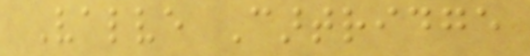Valve Cartridge
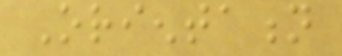Orientation
